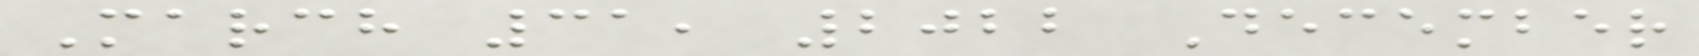March 31, 2022 December
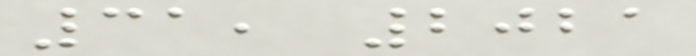31, 2021
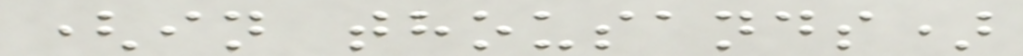(in thousands)
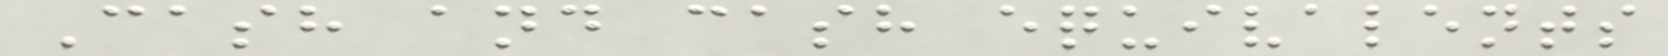Cash and cash equivalents
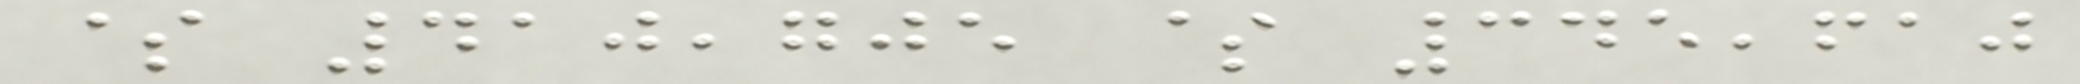$ 410,705 $ 345,610
